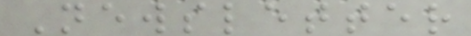Newsletter
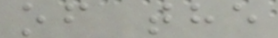of the
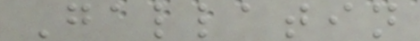Gallatin
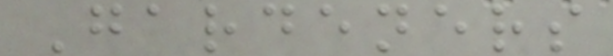Gardeners
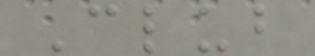Club
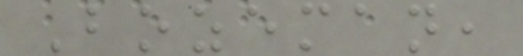Bozeman,
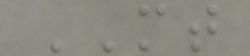MT
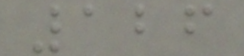126
